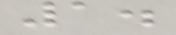1.
